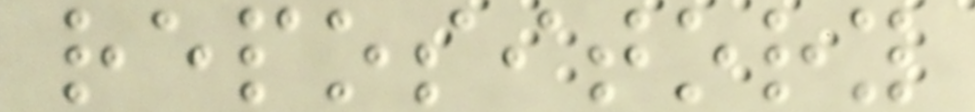repository
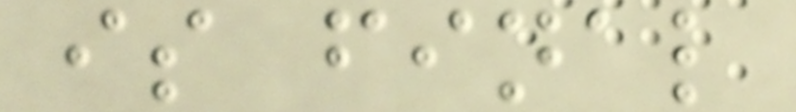is final
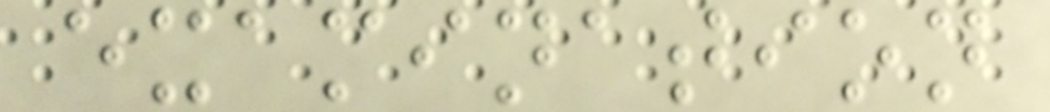examination
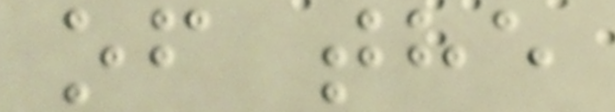of the
